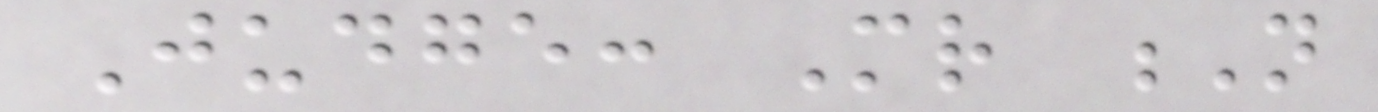Judge: Mr N
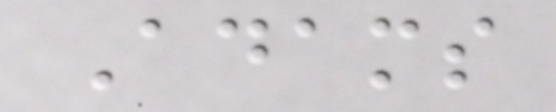Adams
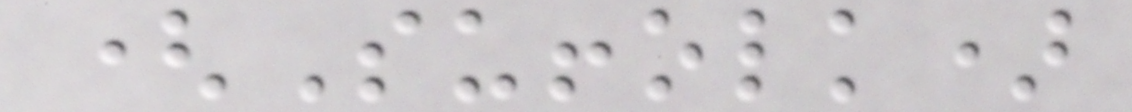(Suffolk)
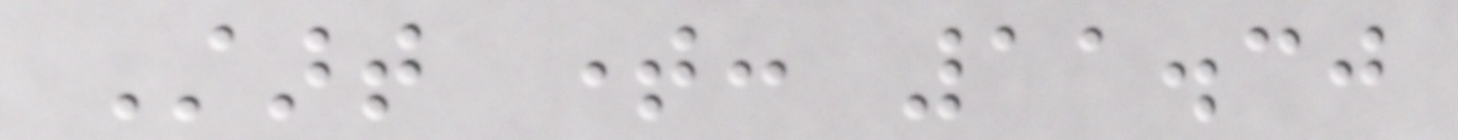Start time: 11.30
